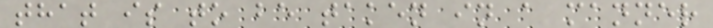that is to be taken in a manner
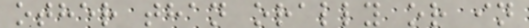other than orally or in
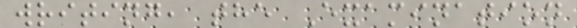writing, the Examination
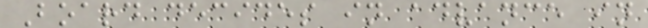Board decides in advance in
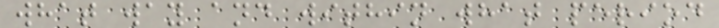what way and within what period
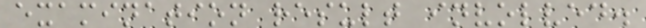examination result involved.
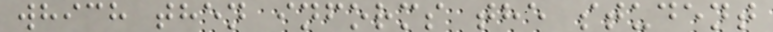which then informs the student
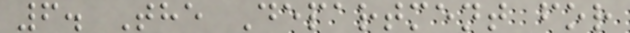6. The Department for
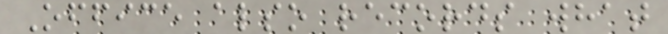Office also records what
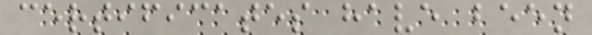certificates have been
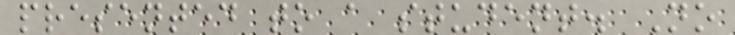presented to a student. No
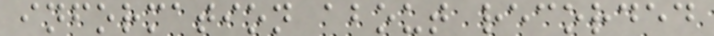information about recorded
